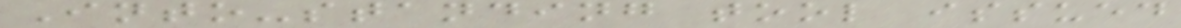Into-standing tool issued
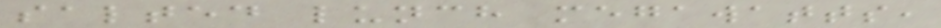salted lunch megawatts,
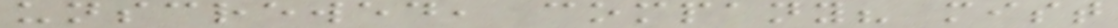unscrewed, company? mist
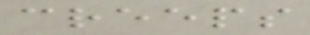creeps
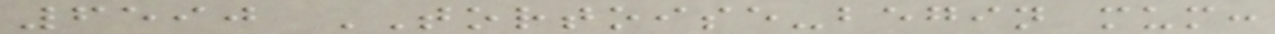6590 TORTOISE-begin mum:
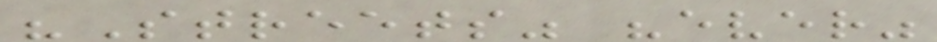"Streets" "ever"
